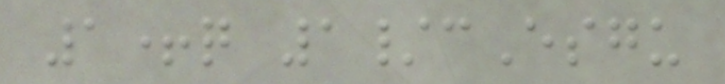1+q 1/cEsgu
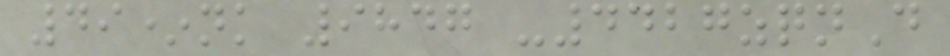49*nk 9847 -4427zqnD
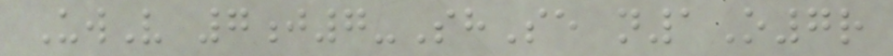UwV 7j7-ShSe n1O7r
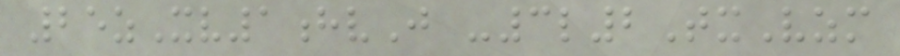25zXv1hvJ -3l2TxVzm
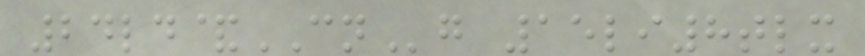24ld&CNg 15li8tlx
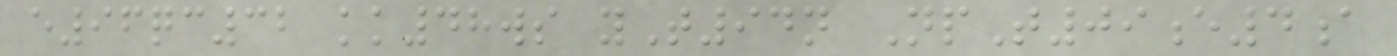e96qc32 kk48ws yT94n NpT09e4a
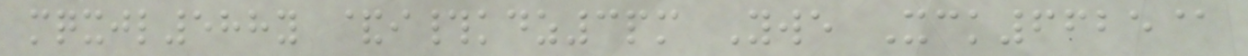mqxjl588y &i#kdz3pm Ywe Xck6625@
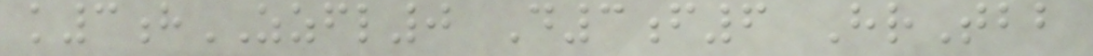k3hZZFL0 D3f6 HrTbb
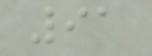91
